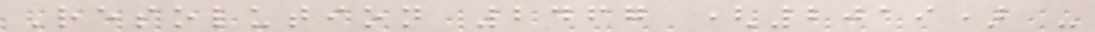Resolution 2467 (2019) -
